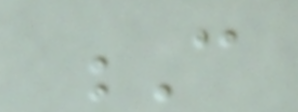C
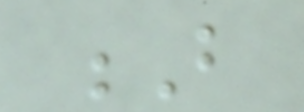B
